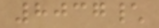8037\
